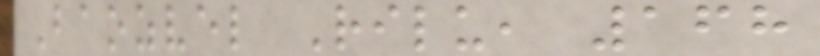Baozvel Rilu, 168
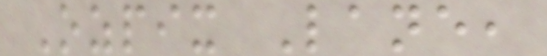Ozpix Lane,
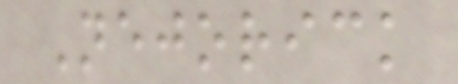Nejorick
